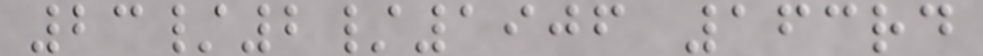23/2/1906 163rd
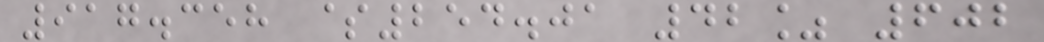917.358 $254.01 42% 602
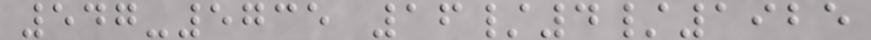547-5735 16/4/1925
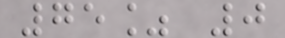75% 0
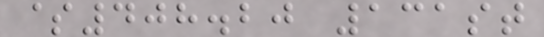$408.20 131st
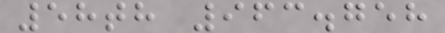58th 963.758
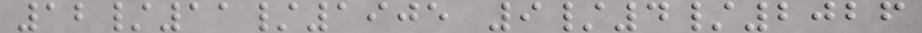12/11/1905 9/4/2026
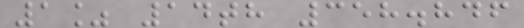1% 14th 358.846
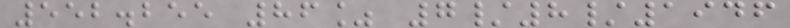552.255 86% 7/8/1946
